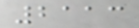2113
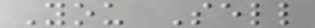You Sell
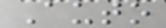Auto
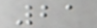21
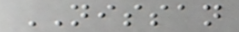NISSAN
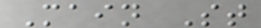Main St
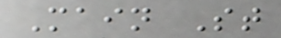Main St
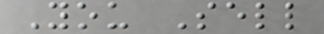You Sell
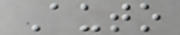Auto
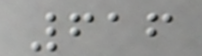616
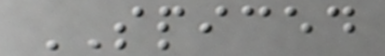SPICED
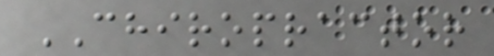CHIROPRACTOR
